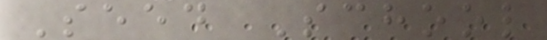Seed School
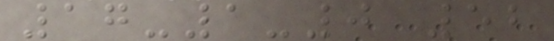17-1-0 52
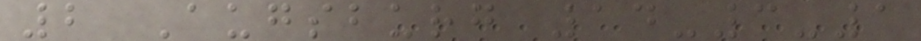2 Augsburg 14-3-1
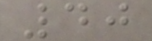40
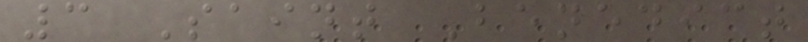3 Saint Benedict
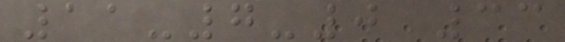11-7-0 33
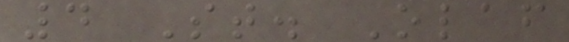4 St. Olaf
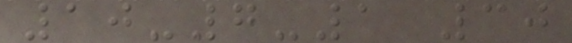10-7-1 30
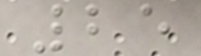25
